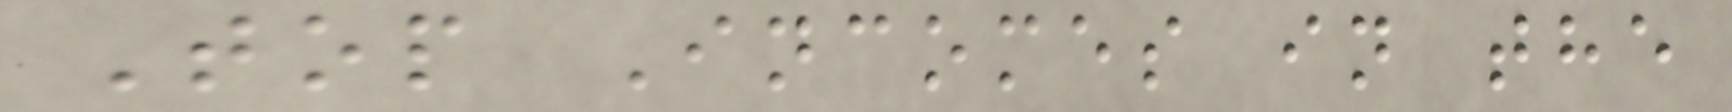Top Incomes in the
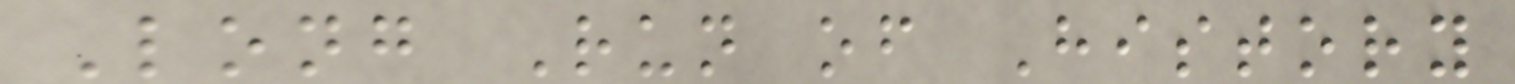Long Run of History
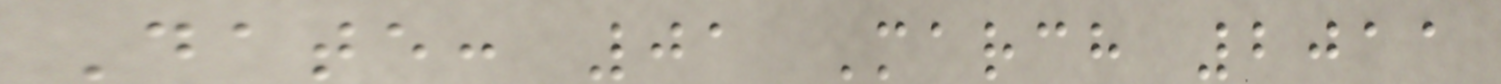Date: 01 March 2011
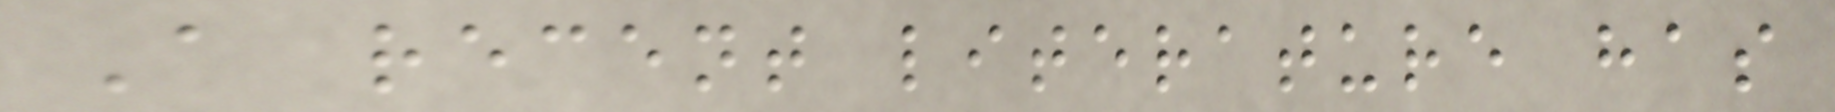A recent literature has
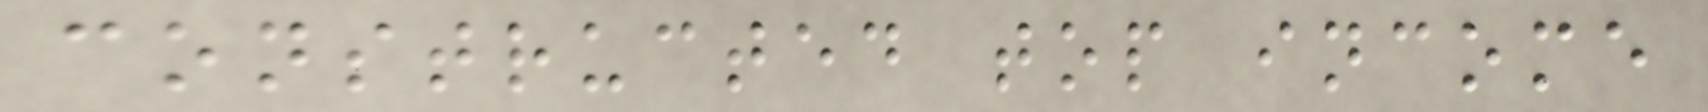constructed top income
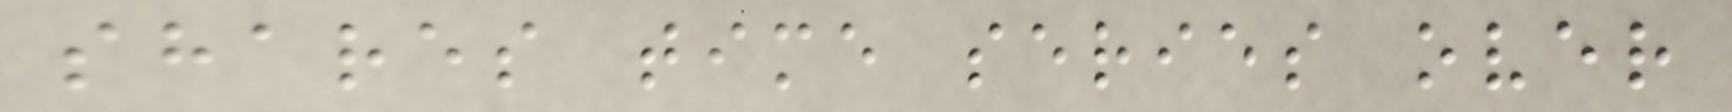shares time series over
